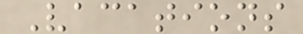Vacations
